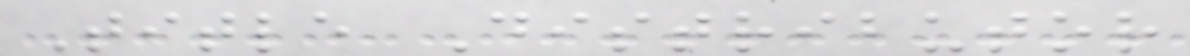Title Distributor
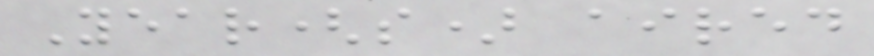Year(s) aired
